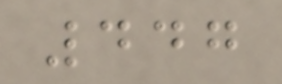447
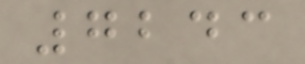7243
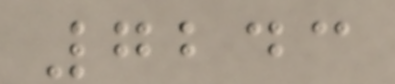7243
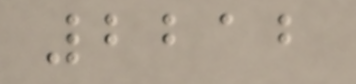2212
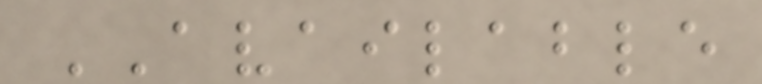AVAILABLE
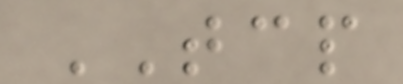TCP
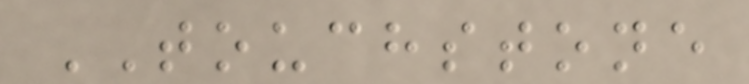TOUCHSTONE
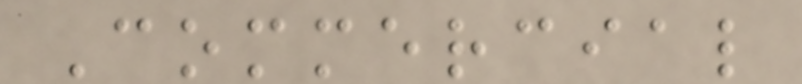Commercial
